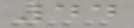44
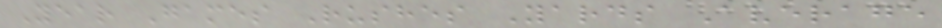Year Games Rushes Yards Average
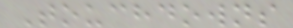Touchdowns
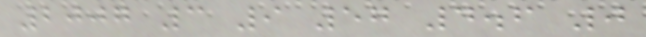2007 3 9 57 4.6 0
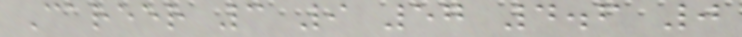Career 3 9 57 4.6 0
